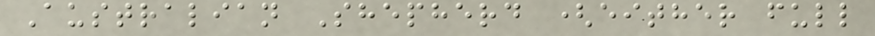Australian Shepherd (either full
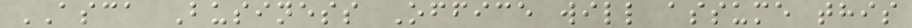ASCA Business Office will assume this
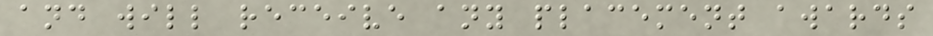and will receive any placement awards
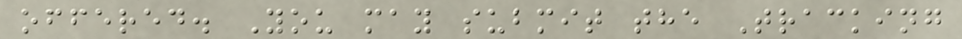offered. You may submit the Tracking
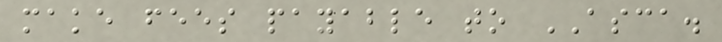make fees payable to ASCA.
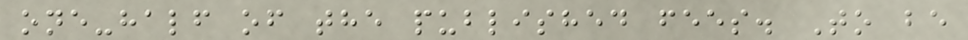one-half of the published fees. To be
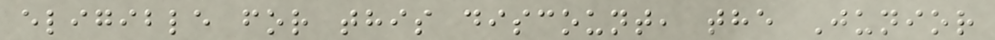eligible for this discount, the Junior
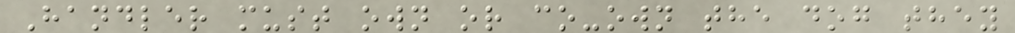Handler must own or co-own the dog they
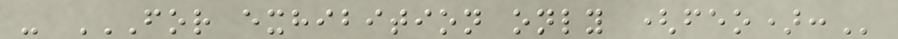- FOR EXHIBITION ONLY (FEO):
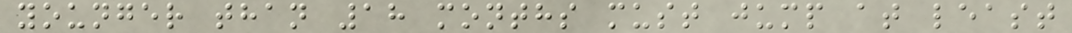younger than 18 months must jump at least
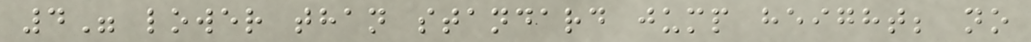4" lower than standard jump height; no
